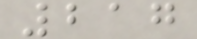217
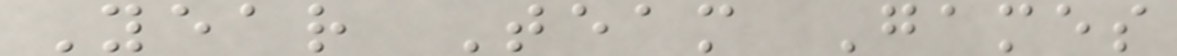Year Team Games
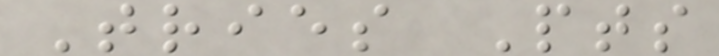Tries Pts
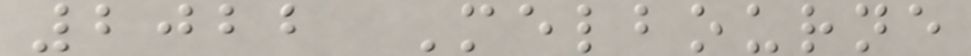2022 Melbourne
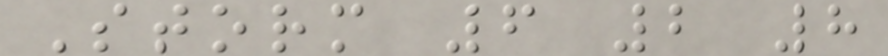Storm 6 2 8
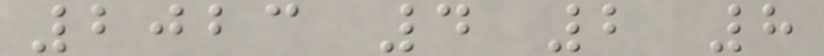2023 4 2 8
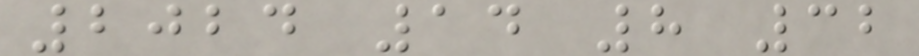2024 14 8 32
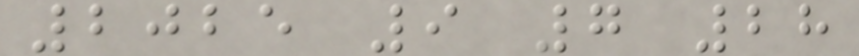2025 9 7 28
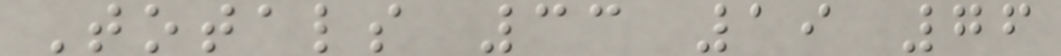Totals 33 19 76
